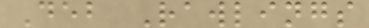Deb Rawlings
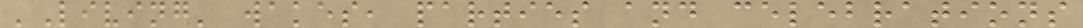'Living' wakes, parties and celebrations
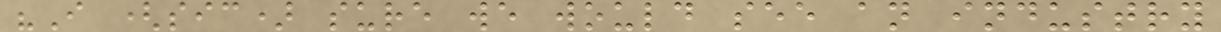"I (sic) sure we would see an industry
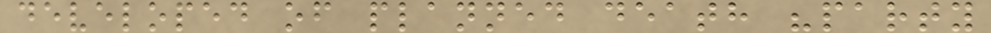developed of planned death "party
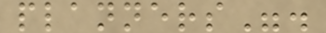planners".
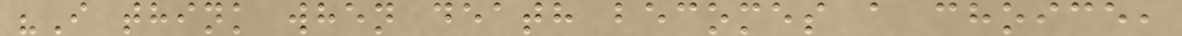"I think when death becomes a choice,
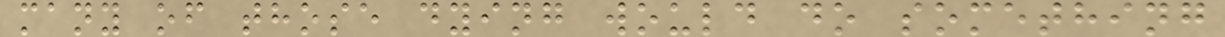many of those dying would do something
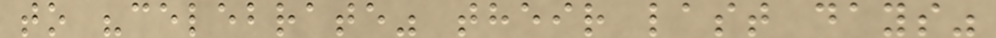to "celebrate" their last days"
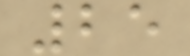25
